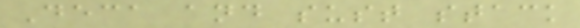Deca and sust stack
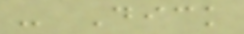- Dick
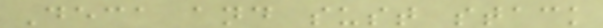Deca and sust stack
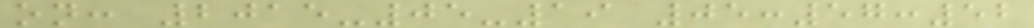on: 2015-05-19 05:57:52
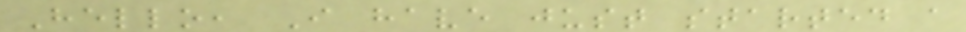Hello, I have just started a
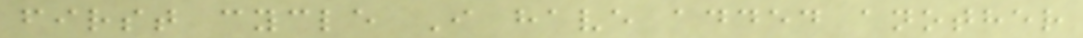first cycle I have added another
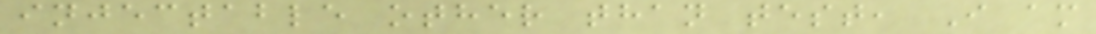injectable other than test, I am
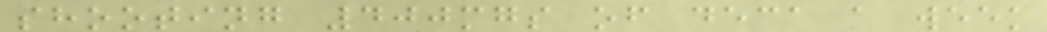shooting 400mgs of deca a week
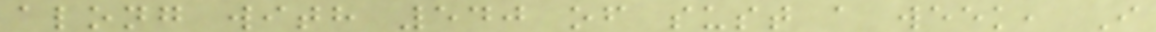along with 540 of sust a week, I
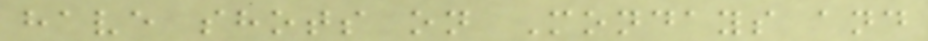have shots on Mondays and
